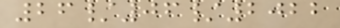26/06/2022
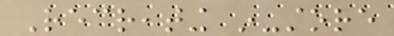Recreating in-store
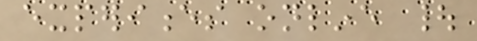experiences online |
